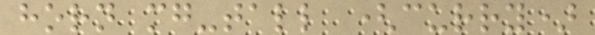horn mg-tall (curry)
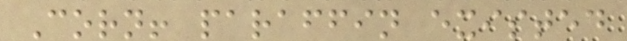Corn! paraffin existed
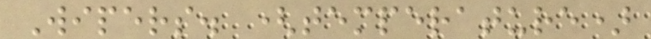Wipers. (temperature)
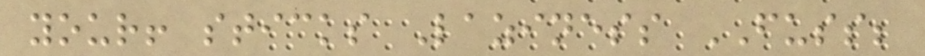your! sticks Laziness FUSS;
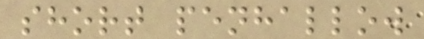short penhallow
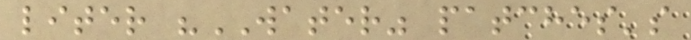liter "WATER" patches's
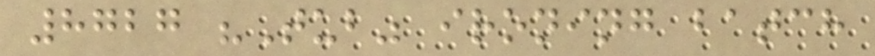8727 "Tub" ironing batch
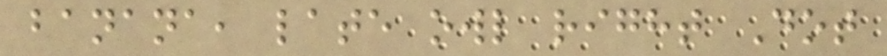banana, late owl right Dot
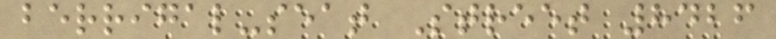berrigal-seat Street 8426
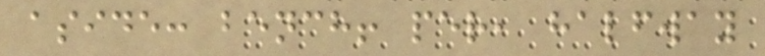aside: bench! per, halfway
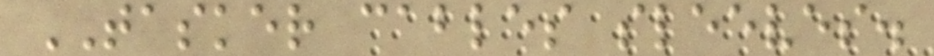TASKER cables sleeves.
